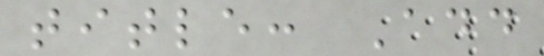title: Add
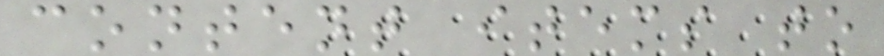content items to
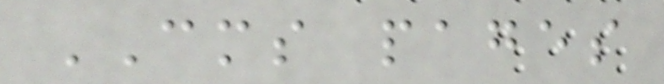CMS pages
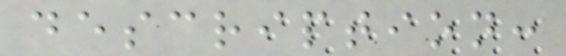description:
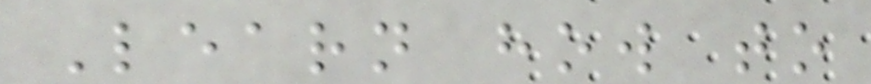Learn how to
